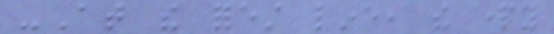-At the forest line, the party
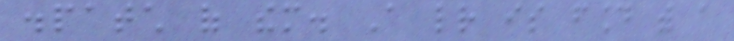dispatch of them. A letter is found with a
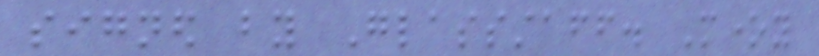signed by Glassstaff. Money
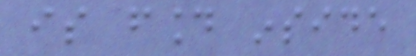is found inside
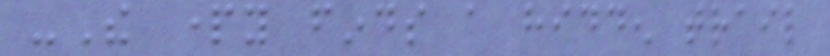-The party finds a hidden trail
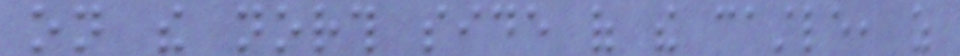on the north side of the castle, as
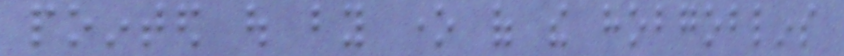pointed out by one of the hobgoblins
